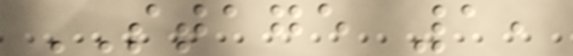STAGE 1,
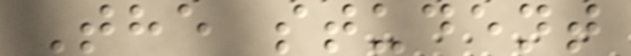The student
